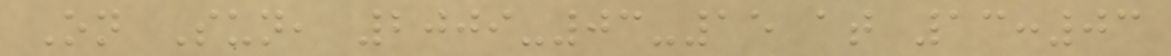On Sun, 2009-03-15 at 13:03
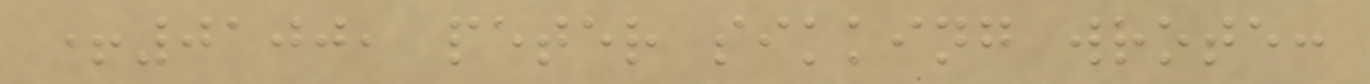+0100, peter sikking wrote:
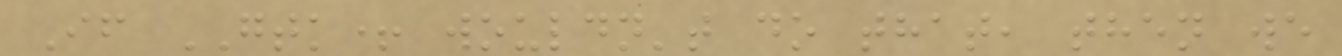If GTK+ wouldn't do that, then we
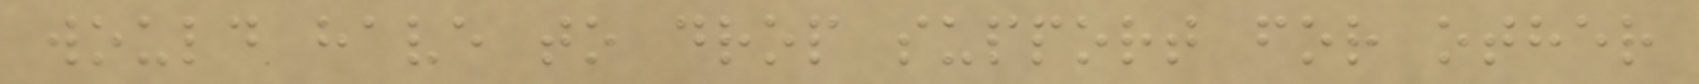would have to drop support for other
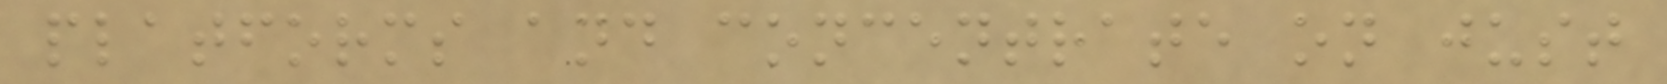platforms and concentrate on just
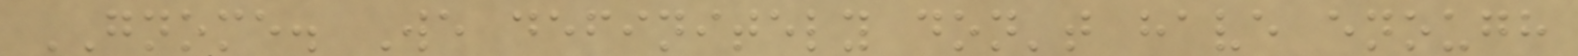GNOME. We definitely don't have enough
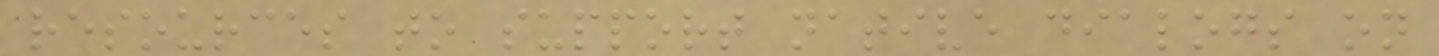resources to support native dialogs on
